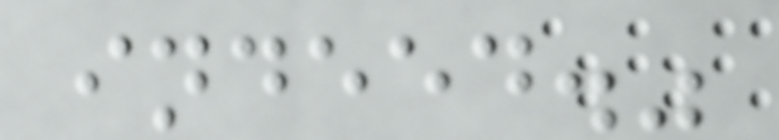indeed."
